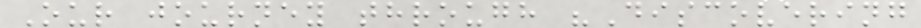Our journey through "Discovering
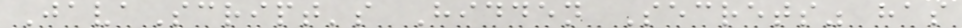JavaScript's Hidden Secrets" has
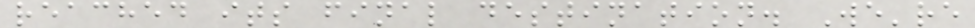reached its final destination. We're
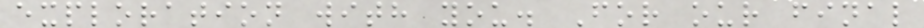exploration with you. For our final
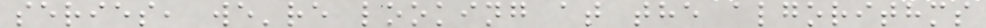series, we're looking at the algorithms
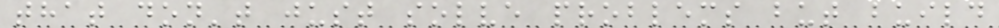that don't just solve problems but build
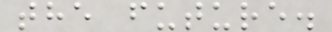the future.
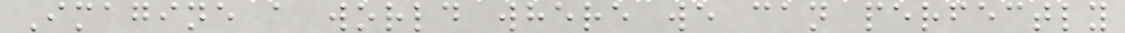Imagine a world where we can perfectly
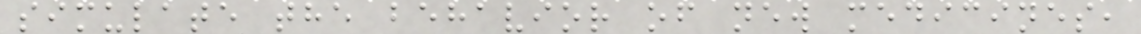simulate the behavior of new medicines,
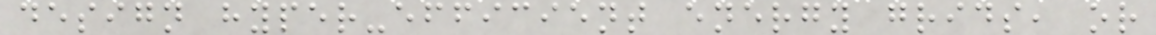design hyper-efficient energy grids, or
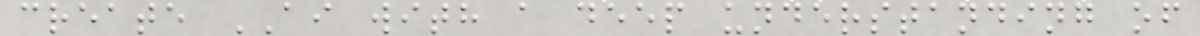create AI with a deep understanding of
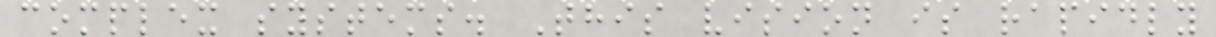complex systems. This vision is rapidly
